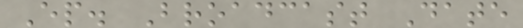Ep. Broadcast Date
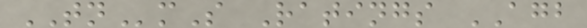TNmS Ratings AGB
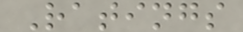Ratings
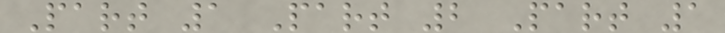Part 1 Part 2 Part 1
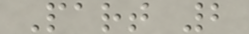Part 2
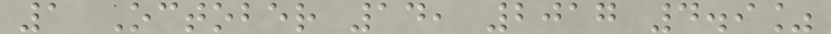1 October 14, 2017 4.9%
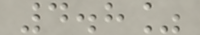4.8%
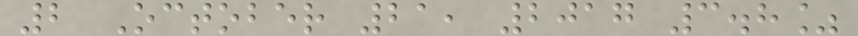2 October 21, 2017 3.8%
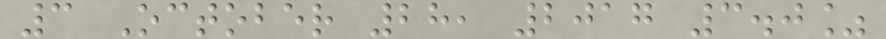3 October 28, 2017 3.0%
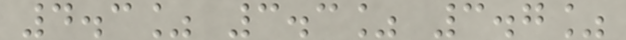4.3% 3.3% 3.7%
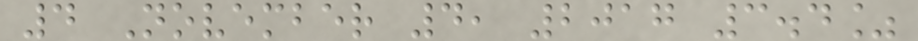4 November 4, 2017 3.4%
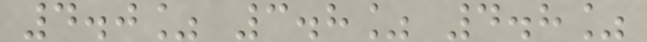4.0% 3.8% 4.8%
